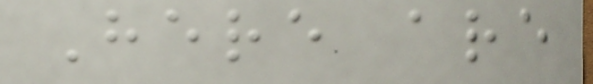Here are
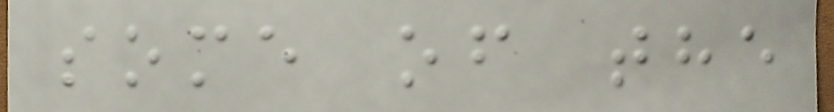some of the
